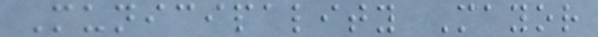Municipality Mayor
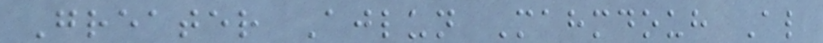Greater Ajlun Mahmdouh Al
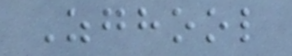Zghool
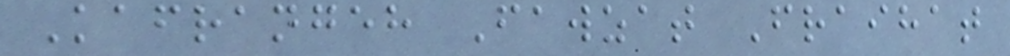Kafrangeh Fawzat Fraihat
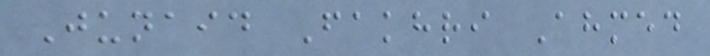Junaid Fakhri Ahmed
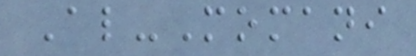Al-Momani
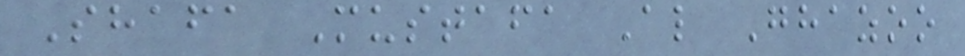Shafa Mustafa Al Ghazoo
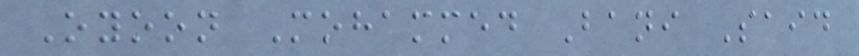Oyoon Mohammed Bani Said
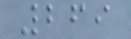269
